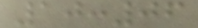10:06
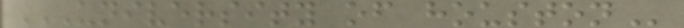UNIVERSITY OF HOUSTON
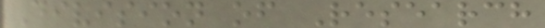Division of Research
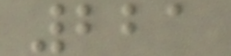221
